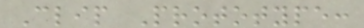Clip Prototype:
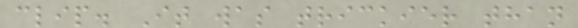clip. It was trickier than
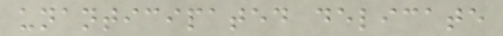unanticipated delicate
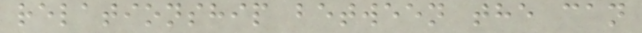relationship between the can
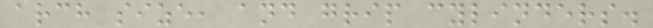arch size, and grip cylinders.
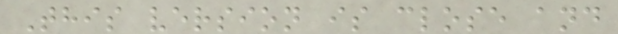This version is close and
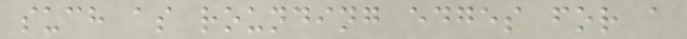such as rounding edges for a
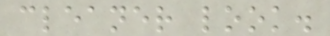cleaner look.
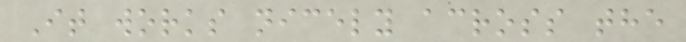It works nicely across the
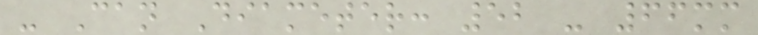- Can Diameter: 52 - 66mm
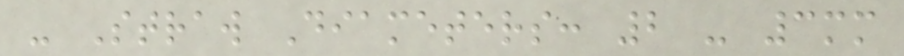- Straw Diameters: 2 - 3mm
